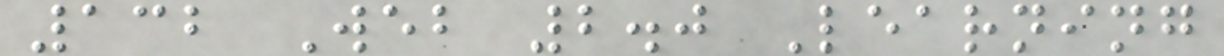132 Web 2.0 Learning
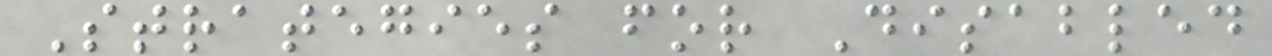Strategies for Disabled
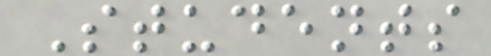Students
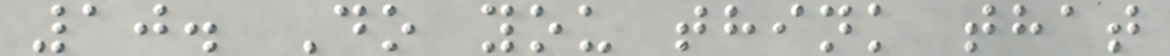10. Do you think that
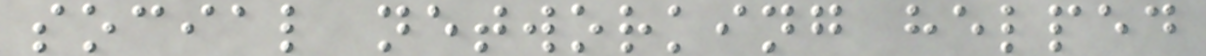social networking helped
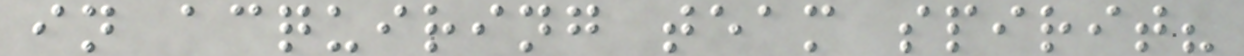in acquiring team spirit?
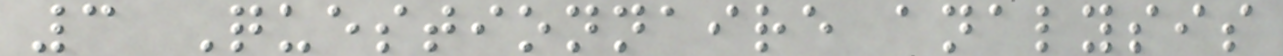3 Questionnaire analysis
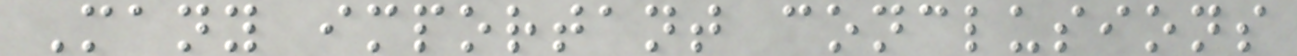Many important conclusions
